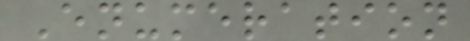Enumeration
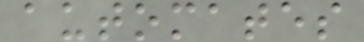automates
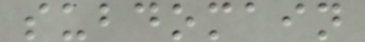subdomain
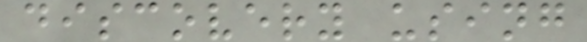discovery using
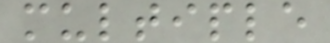multiple
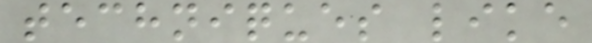techniques like
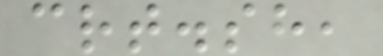crt.sh,
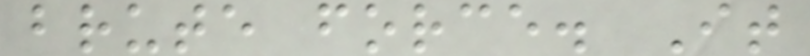brute force. It
